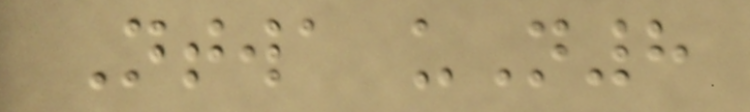Ntwa uN8
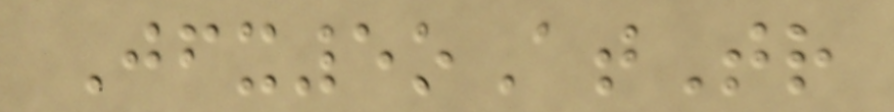Jfx5oAtTr
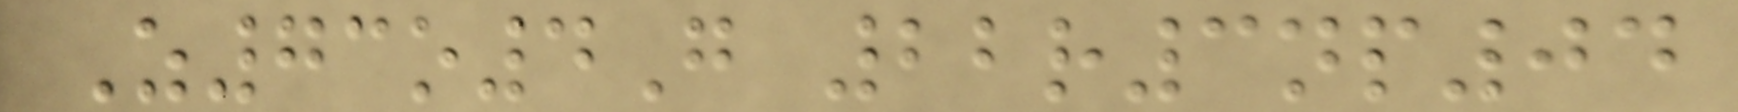Z73o4G 22r3np04
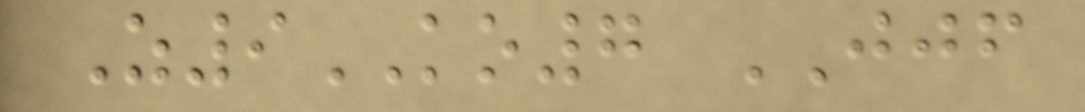Z9KO7 JJF
